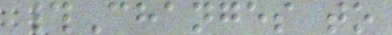#Changes to
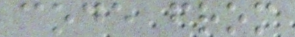code from
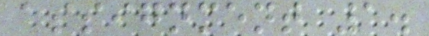assignment 1.
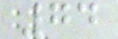74
